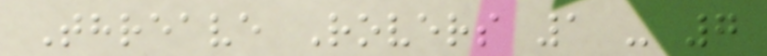Threave Rovers 1 - 7
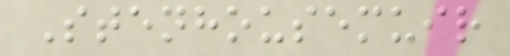Stenhousemuir
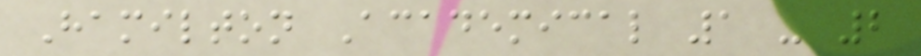Hamilton Academical 1 - 2
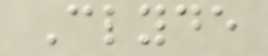Clyde
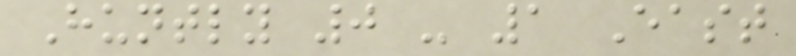Huntly 0 - 1 East
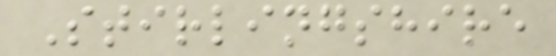Stirlingshire
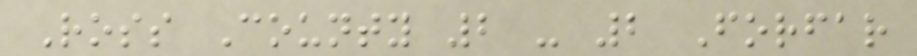Ross County 2 - 2 Forfar
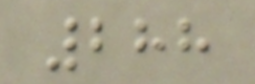288
